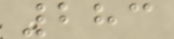283
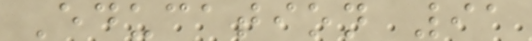Education 91
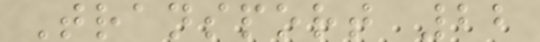Transport 22
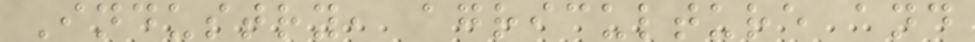Industry, agriculture and
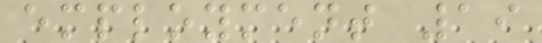employment 19
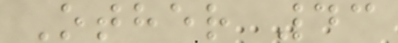Other 43
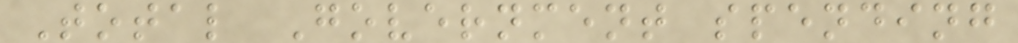Total Government spending
